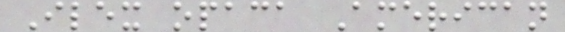Ilex opaca American
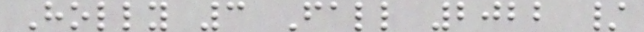Holly 3 Fall 2022 /
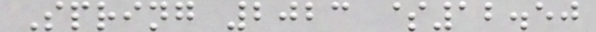Spring 2023 $12.50
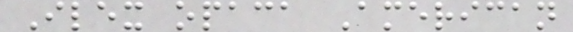Ilex opaca American
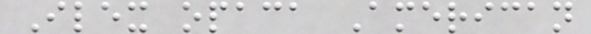Ilex opaca American
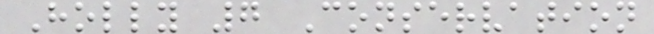Holly 7 Conservation
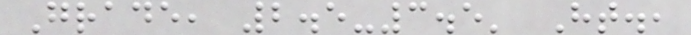Grade, 2.5-3.5' Ht.,
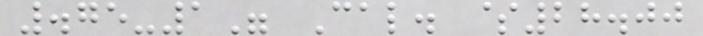.75-1" Cal. $28.00
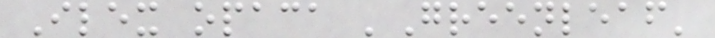Ilex opaca 'Greenleaf'
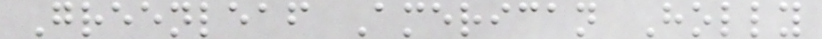Greenleaf American Holly
